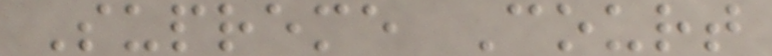Supreme Court
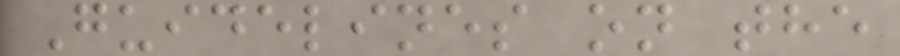Guidelines on the
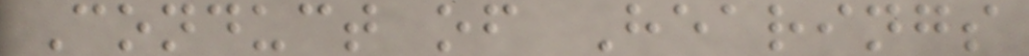Conduct of Hearings
